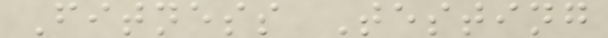Fitness Testing
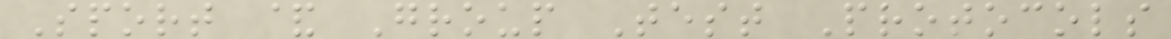Sport & Group Test Protocols
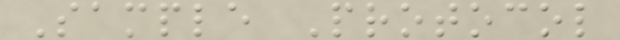Sample Protocol
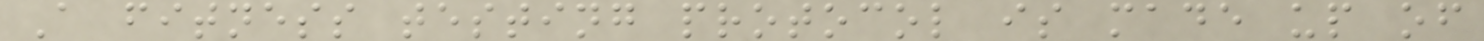A fitness testing protocol is made up of
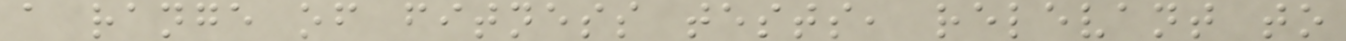a range of fitness tests, relevant to
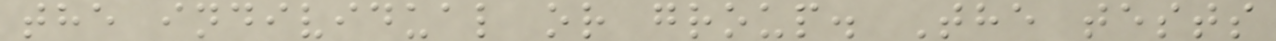the individual or group. The tests
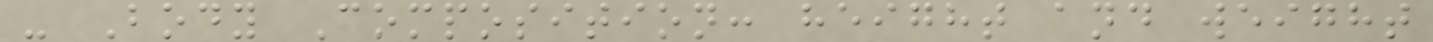- Body Composition: height and weight
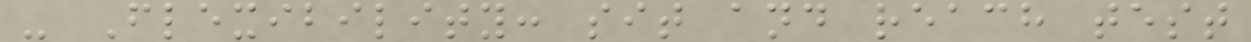- Flexibility: sit and reach test
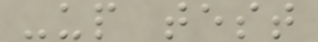-up test
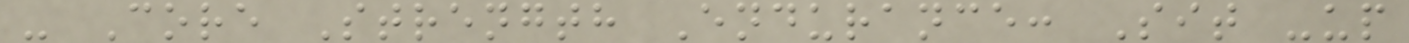- Core Strength Endurance: Sit -up
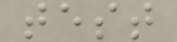test
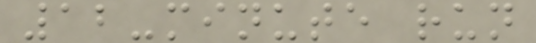12-minute run
